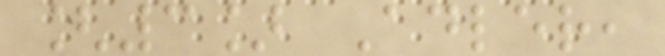[3] Adler,
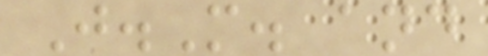J.M. and
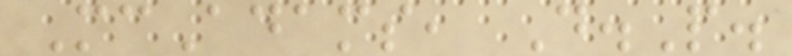McAdams, D.P.
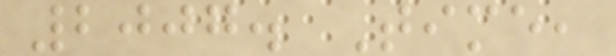2007. Time,
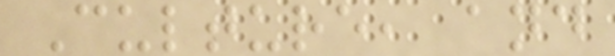Culture, and
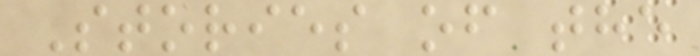Stories of the
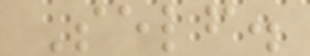Self.
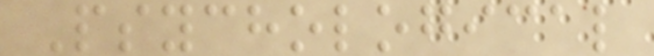Psychological
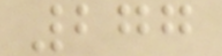277
